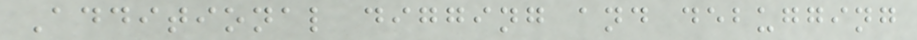Additional digging and debugging
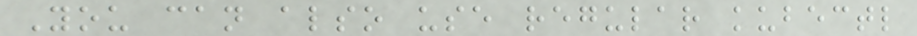You can also use regular kubectl
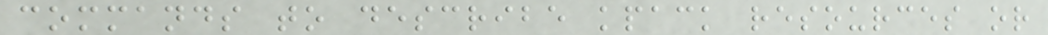commands to describe kpack resources or
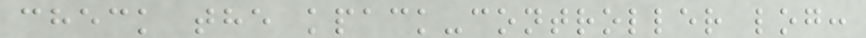check the kpack-controller log:
